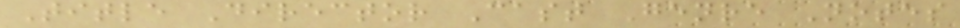Title Director Cast Genre Notes
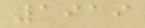1919
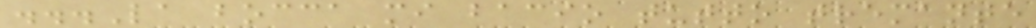...La bocca mi bacio tutto tremante
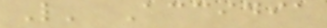L' Accidia
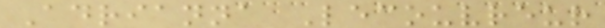Adrianna Lecouvreur
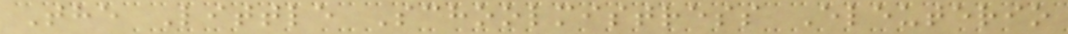The Little Schoolmistress Eleuterio
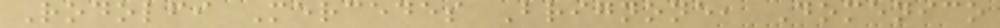Rodolfi Mercedes Brignone, Domenico
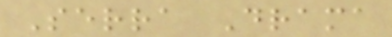Serra Drama
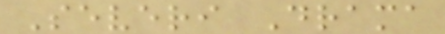Severi Drama
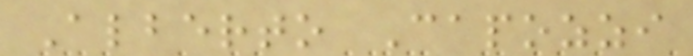Alberto Capozzi
